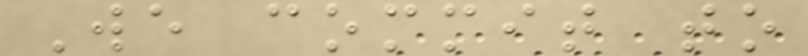We commit to
